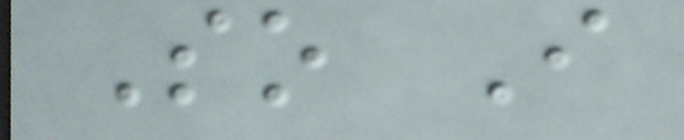So I
